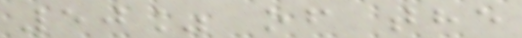50% of the
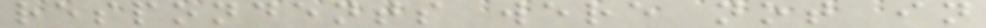respondents were not in
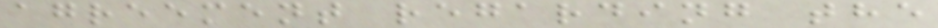agreement regarding the
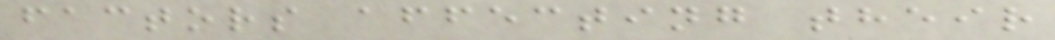factors affecting their
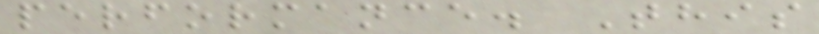performance. This
